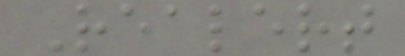Realert
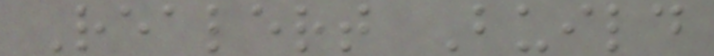Realert Build
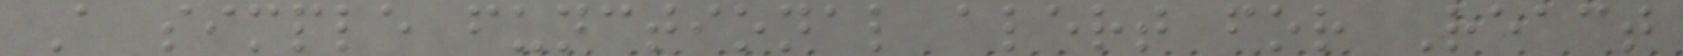A simple functional alert for React
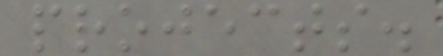projects.
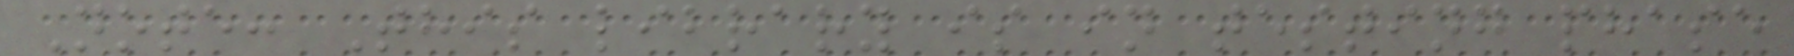Note: This library is in testing phase
